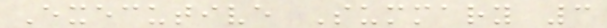Executive Summary 3
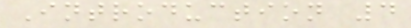Introduction 4
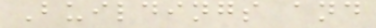Buildings and
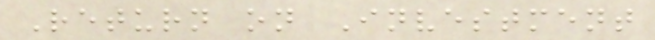Return on Investment
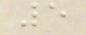5
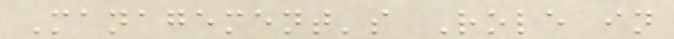Management's Role in
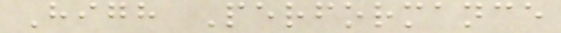High Performance
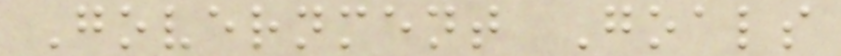Government Goals
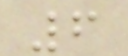6
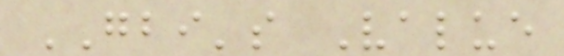GBI's Value
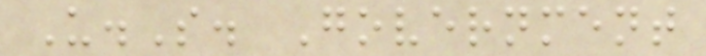U.S. Government
